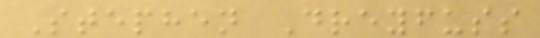Stephen Dreyfuss
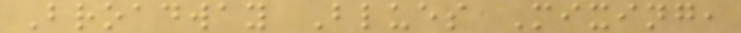Broadway Blues Mixing,
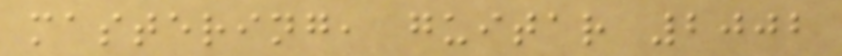mastering, guitar 2002
